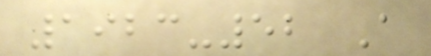1923-52 A
